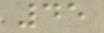45
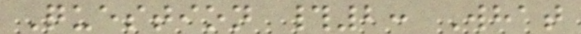Question #2: What
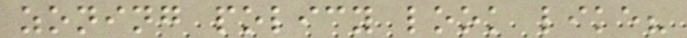zoning policy look like?
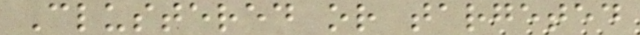Clustered or targeted
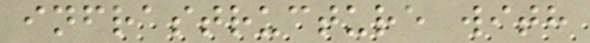infrastructure with
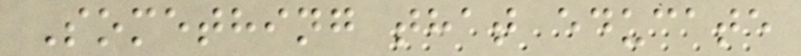Something that educate
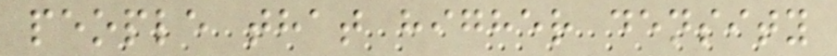people that higher density
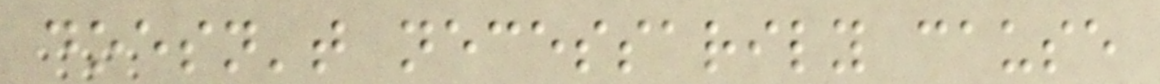doesn't necessarily cause
